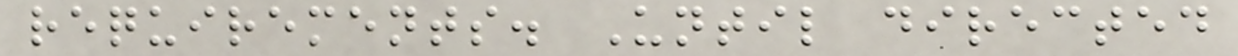requirements. Until directed
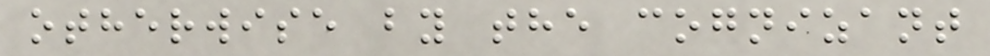otherwise by the cognizant
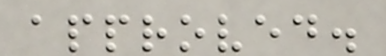approved.
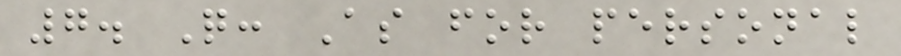7. Q: As for personal
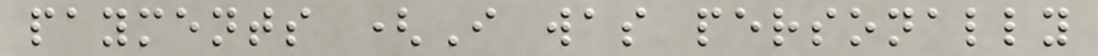payments (I was personally
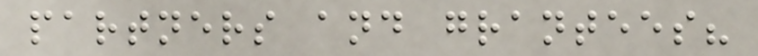partners and grantees?
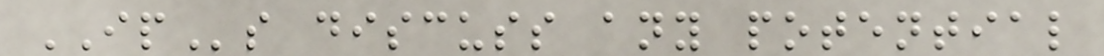IPs discuss any potential
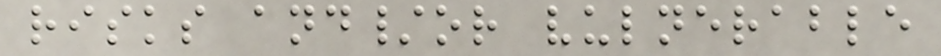risks and/or vulnerable
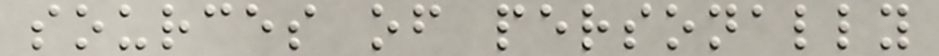sources of personally
